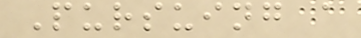Pursuing a
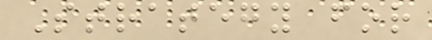Strategy for
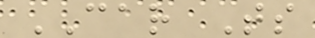CAR Ts
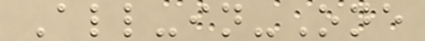All-in-One
